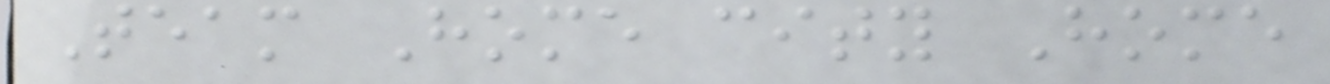Team Home city Home
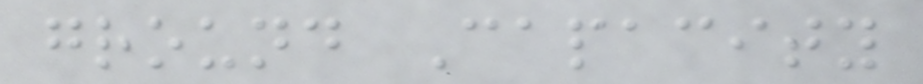ground Capacity
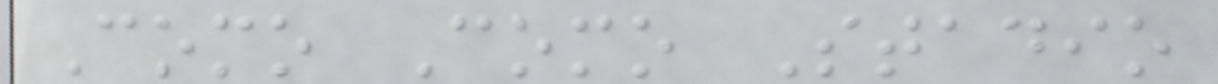Como Como Stadio
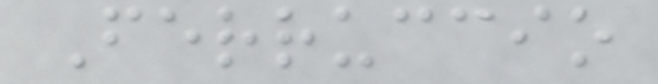Ferruccio
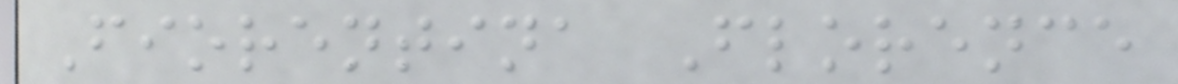Fiorentina Florence
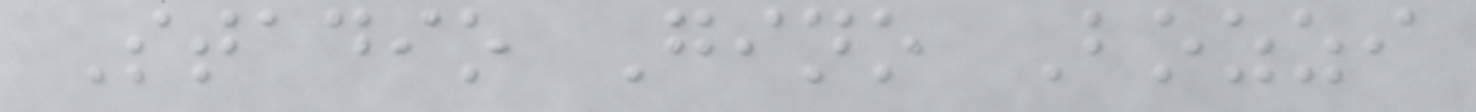Stadio Gino Bozzi
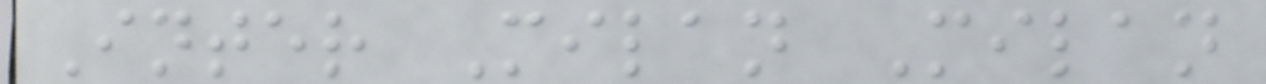Inter Milan Milan
